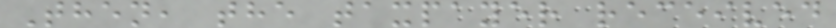Then, the taxpayer received
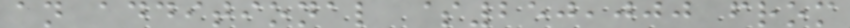an additional $250,000 from
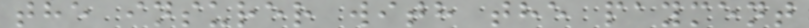the insurer with the payment
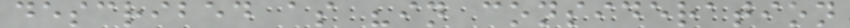described as "in consideration
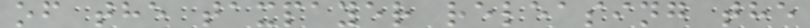of the taxpayer releasing the
